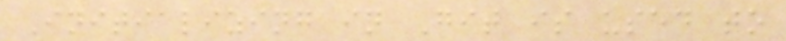Initializing in Git is used to
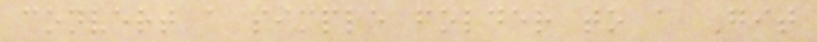convert a simple folder to a Git
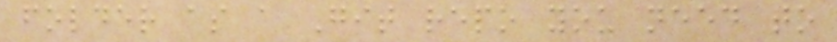folder as a Git repo you need to
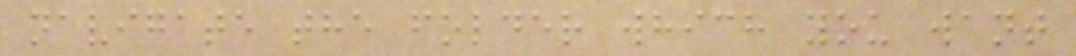navigate the folder which you want
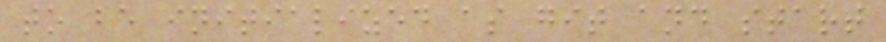to be initialized as git and start
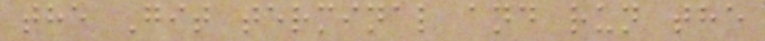the Git terminal and run the
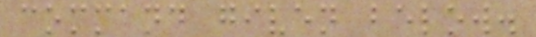command given below.
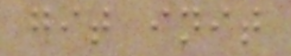git init
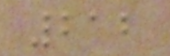212
